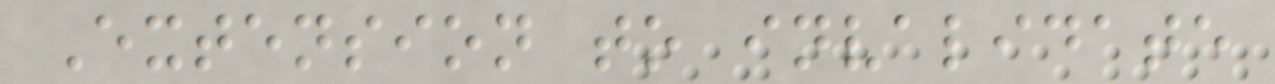Extension to invalidate
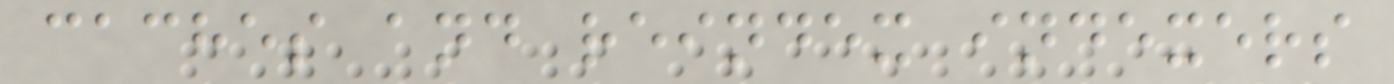caches and reindex indexers
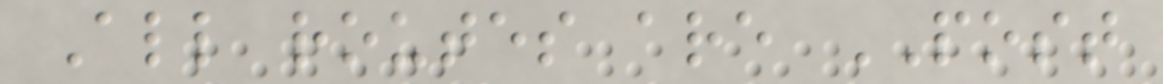All routes are POST
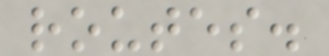routes.
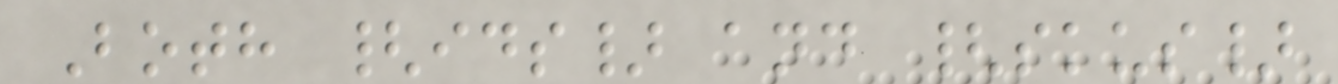Both {ids} and {skus}
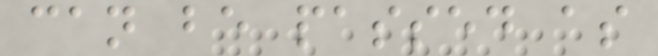can be passed as
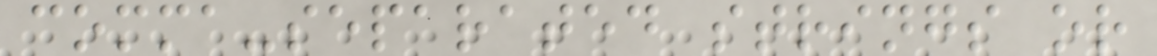comma-separated strings or
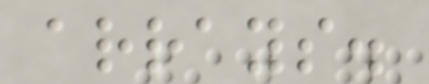arrays.
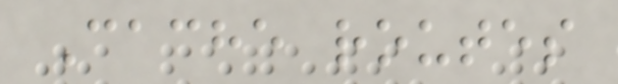Cache routes
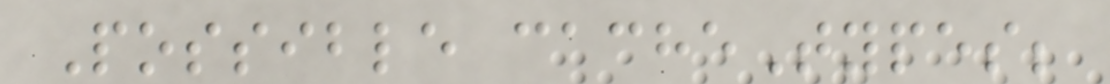Possible cacheTypes;
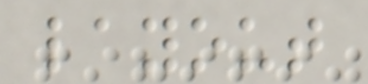layout
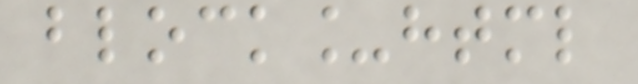block_html
